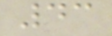43
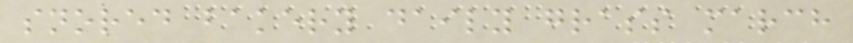snored bakery daily grass march
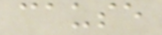cause
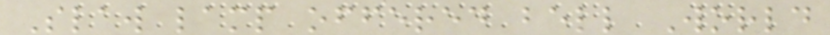Slaw lamp offered bell World
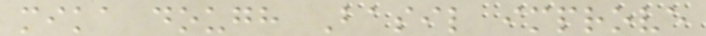mika dough Basil improve
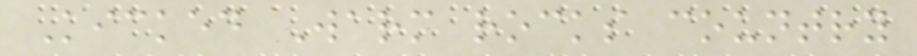Kicked Warm rocks country
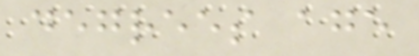degrees age
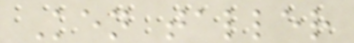Ken taller
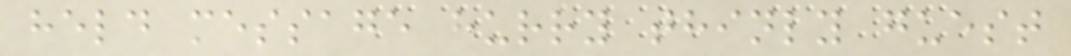held message hurry thinly guest
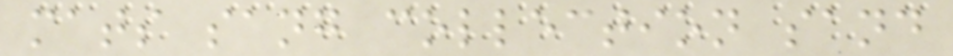mats sang collection sand
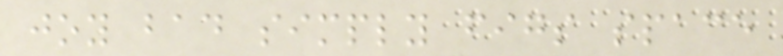joy bad simply figs space
